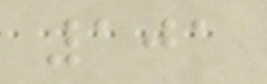101
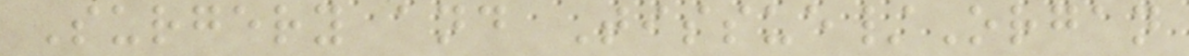Surgery and Tissue/Organ
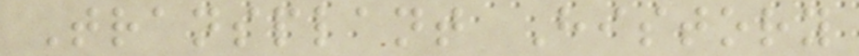Transplant History
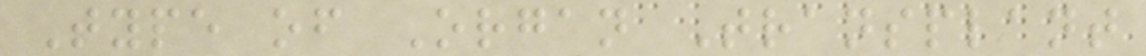Type of Organ Transplant
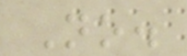No.
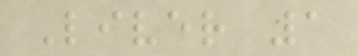Liver 1
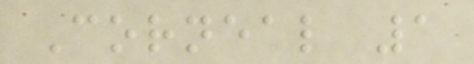Corneal 1
